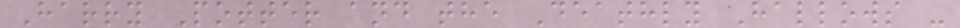Harry Potter and the Deathly Hallows -
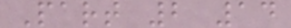Part 2 14
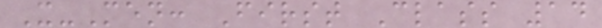X-Men: First Class 14
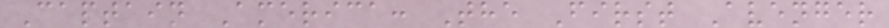Captain America: The First Avenger
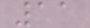11
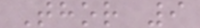Thor 9
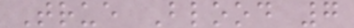True Blood 7
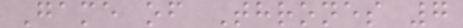Game of Thrones 7
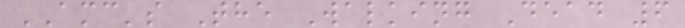AMC's The Walking Dead 6
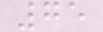75
